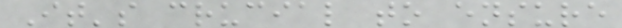It's crucial to ensure
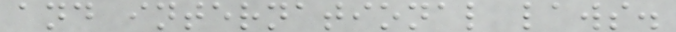and international laws.
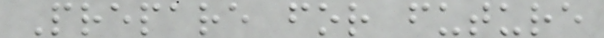Prepare for future
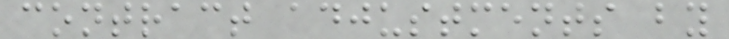contract adjustments by
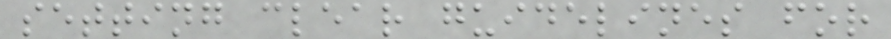setting clear guidelines for
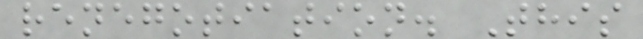renegotiation. This
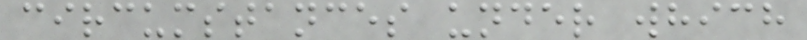circumstances under which
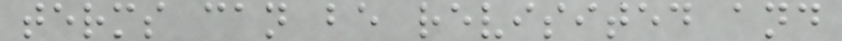terms can be revisited and
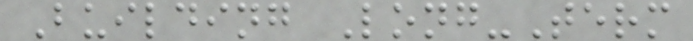Building Long-Term
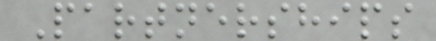Partnerships
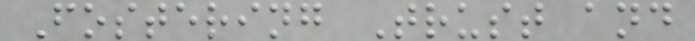Fostering Trust and
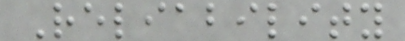Reliability
